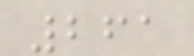261
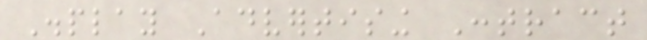Display Advertising Contract
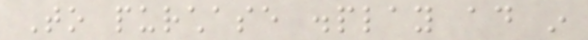To purchase display ad in
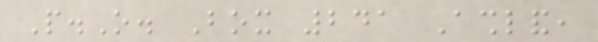P.O. Box 241 Ashland,
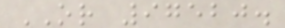OR 97520.
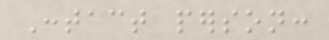Contact person:
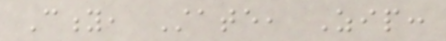City, State, Zip:
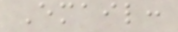Email:
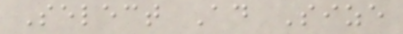Select Ad Size
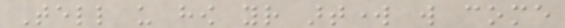Tell us how your artwork will come
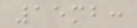15mb:
